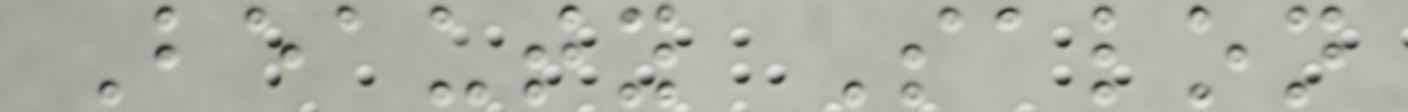Beauty Salon
